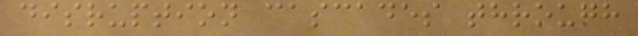disruption cascades through
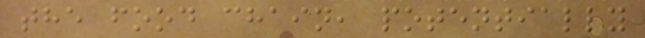the food chain, potentially
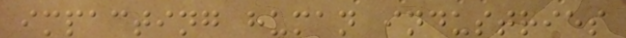impacting human industries
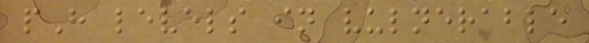pH levels in vulnerable
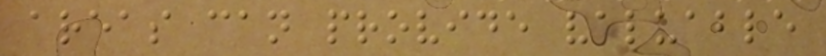areas can provide valuable
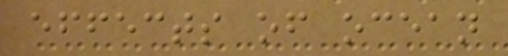effects of ocean
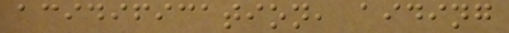acidification, aiding
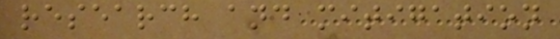research and mitigation
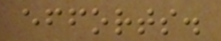efforts.
